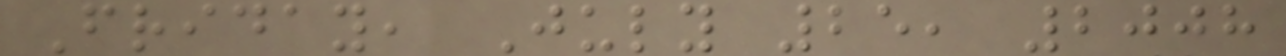Friday, July 25, 2008
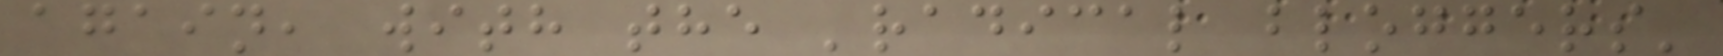again, with the 'radical bloggers'
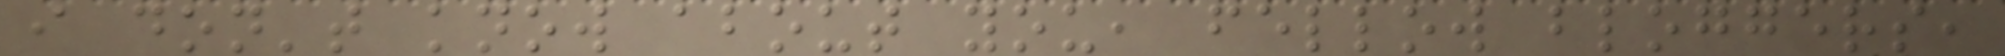i don't know about you, fellow bloggers,
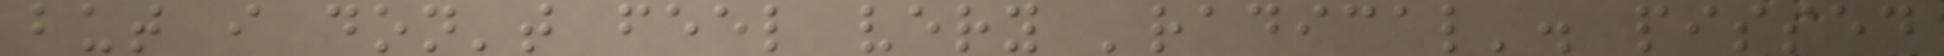but i don't feel very 'radical'. pissed
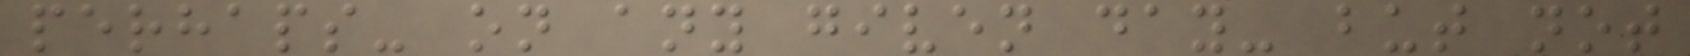perhaps- on any given day- but not
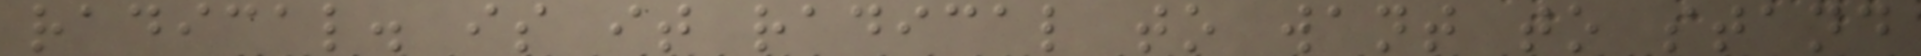radical. is it radical to want to stand
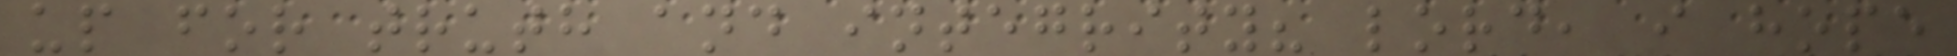up for truth and integrity? lord, i hope
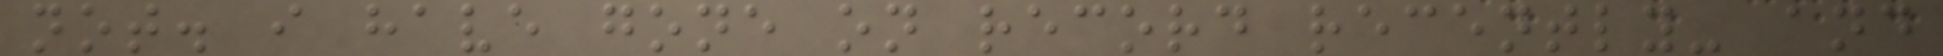not. i have gone on record recently- and
